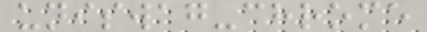uniswag-chrome
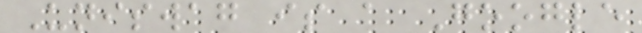Uniswag is a Google
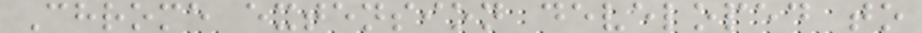Chrome extension developed to
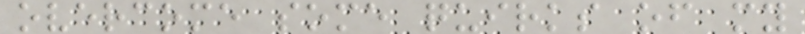overcome some quirks of my
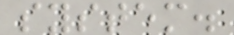system.
